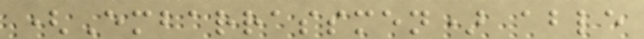(Embarrassmen) able
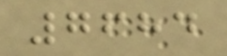7684
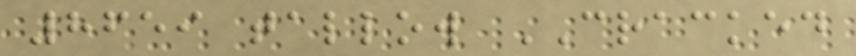8659 tallow CRACKED
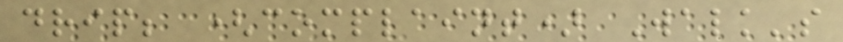drip; (complaint) Walk's
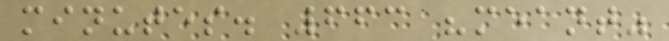minutes. 663 "meant"
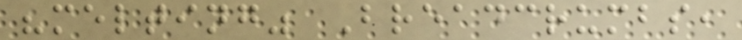"melting" Breadcrumbs,
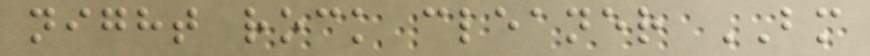night rock cleaner BM
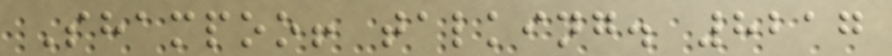Shampoo! talking. 8217
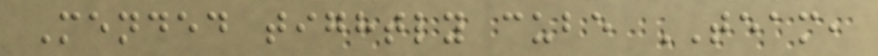Mended tightly cube TEAM,
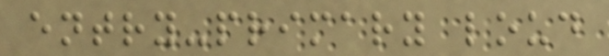entry-primary loud
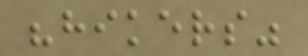"hikers"
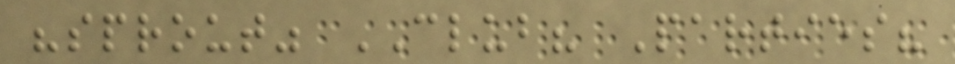"sprout" CLUB? Parties?
